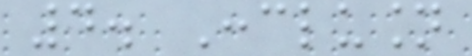4. Conclusion
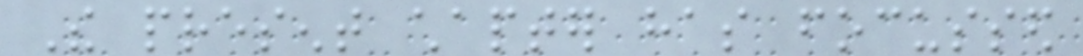The present chapter has focussed
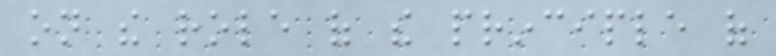on the role of the principle of
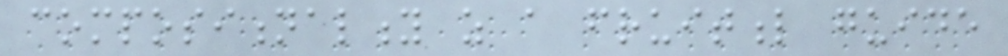compositionality as a fruitful guide
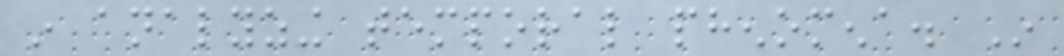in analyzing temporal phenomena. In
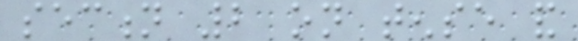section 2 on tense and
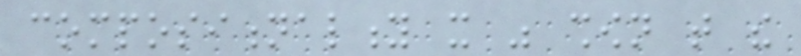compositionality it was shown that the
